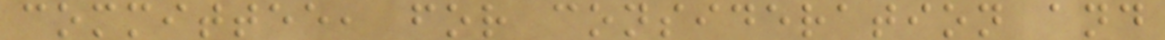committee, for consideration and
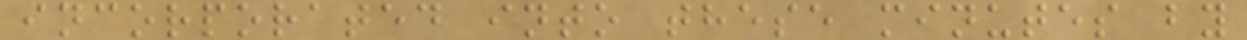incorporated into these minutes by
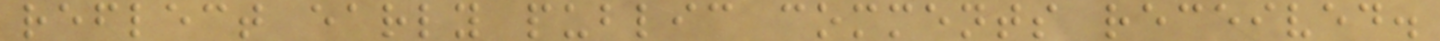reflect early public comments received.
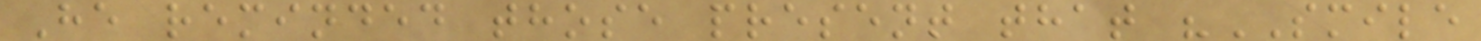He reminded those present that "SMILE
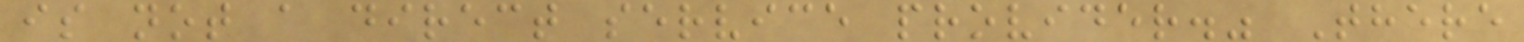is not a direct service provider." There
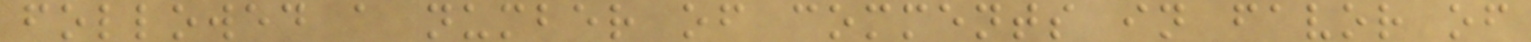followed a number of comments in favor of
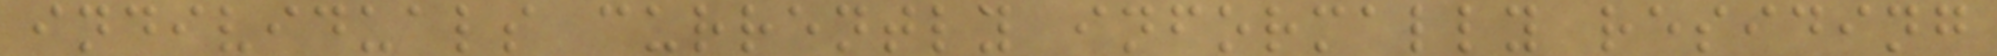individuals currently informally residing
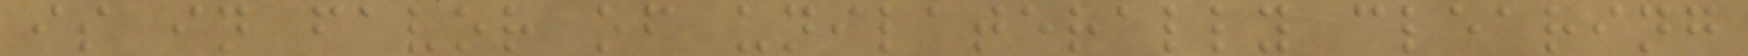is in favor of unilaterally clearing
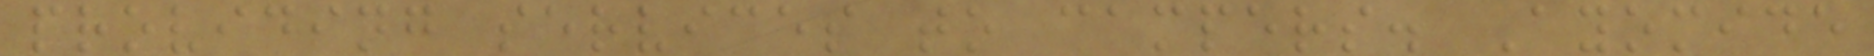providing services to campers. Ayomide
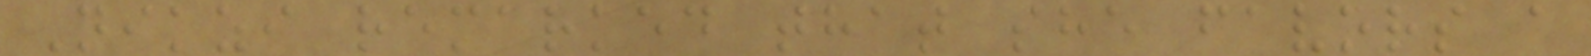Nikzi remarked that she favors a
